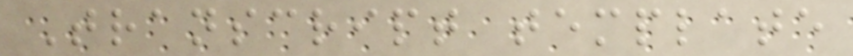Transcript template
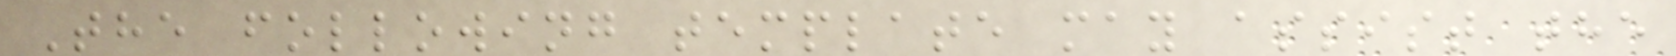The following template may assist the
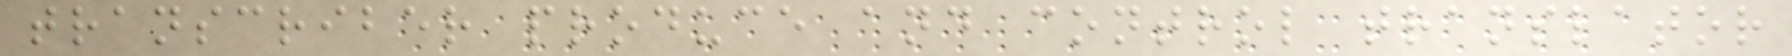transcriber produce and control translator
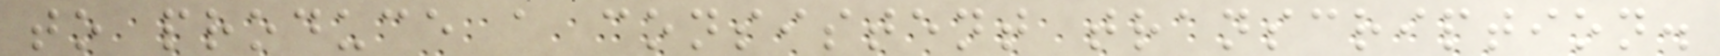to produce a consistent transcription.
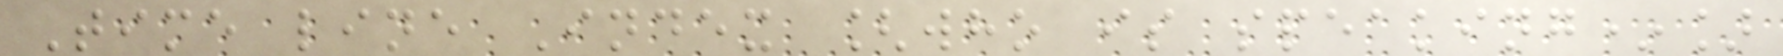Time line Index [who is speaking*]
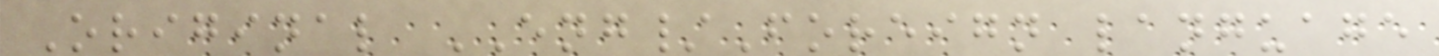Original ENG/Foreign language
